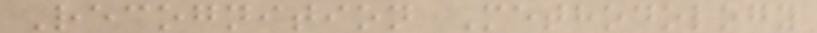Recognition Methodology
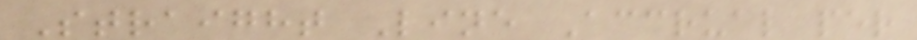Straight Line Accrual per
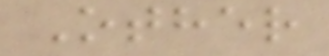Other
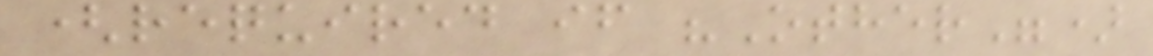(required if "Other")
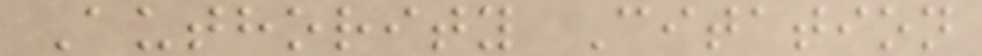Authority Citation
